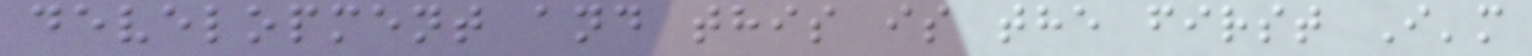development and this is the first I'm
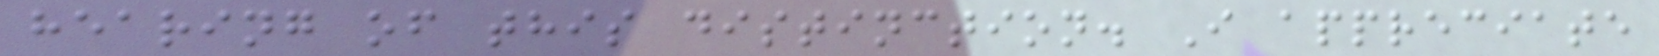hearing of this distinction. I appreciate
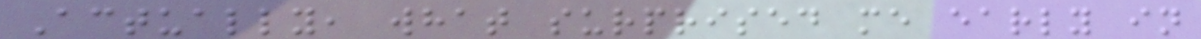Actually, what surprised me early in
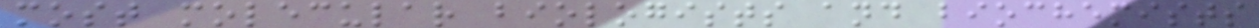most molecular biologists and biochemists
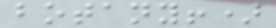botany!)
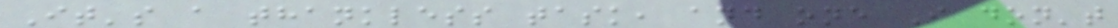It's a thankless task, and one I don't
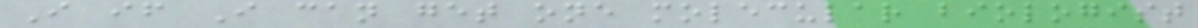I if I can get one molecular biologist
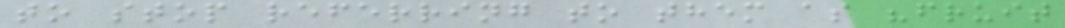to stop referring to them as "fruit
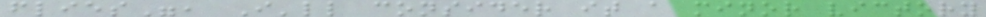flies", I'll consider it a minor victory
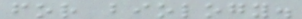for biology.
